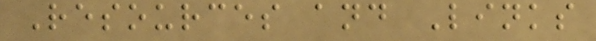Resources and Links
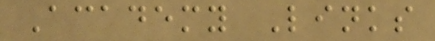Academy Links
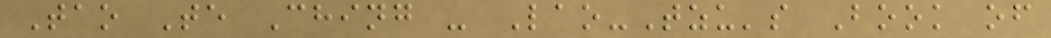Tao Te Ching - Lao-Tzu's Book of
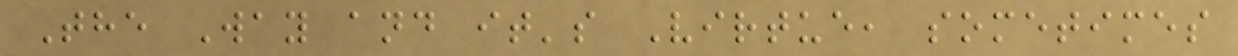The Way and it's Virtue, sometimes
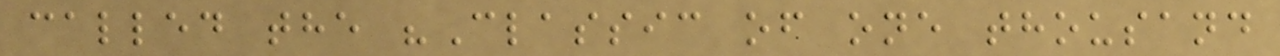called the "Classic of one thousand
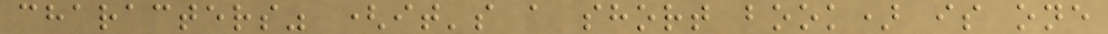characters" (it's a short book) is one
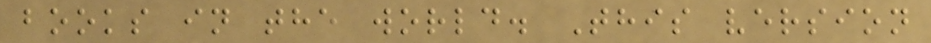books in the world. This version
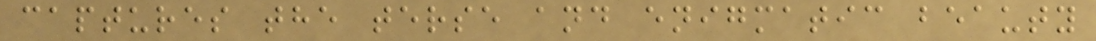captures the terse and enigmatic beauty
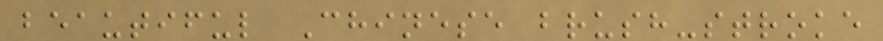beautiful Chinese brush-stroke
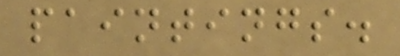paintings.
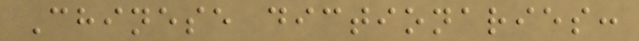Chinese dictionaries:
